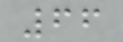66
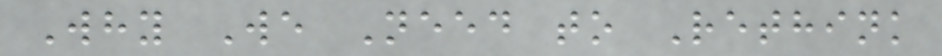Why We Need to Rethink
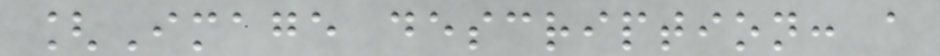[Image description: a
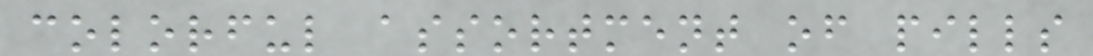colorful assortment of pills
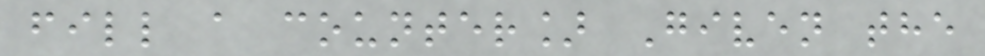fill a counter] Given the
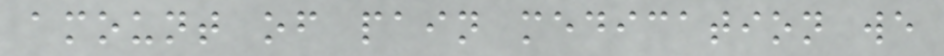amount of pain medication we
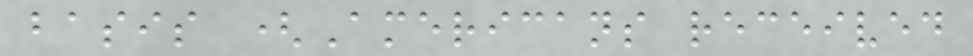basis (Americans received
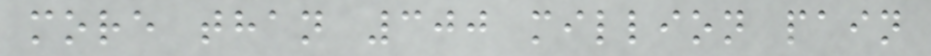more than 300 million pain
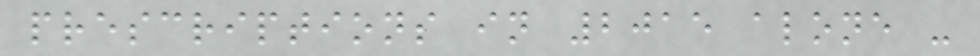prescriptions in 2015 alone -
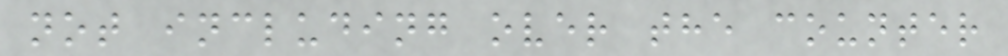not including over the counter
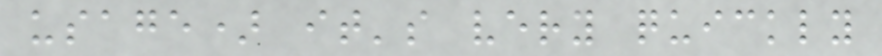usage) it's very quickly
